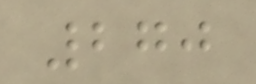270
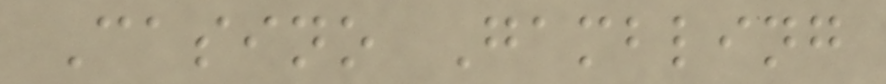Casino Gambling
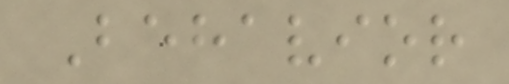Behavior
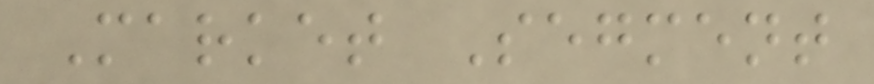Market Segment
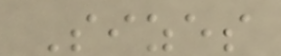Sizes
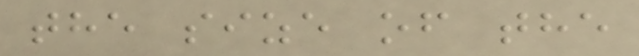the size of the
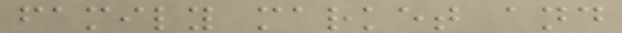family market and
